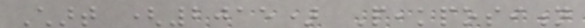Chart (2015) Peakposition
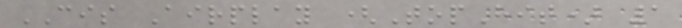CIS Airplay (TopHit) 1
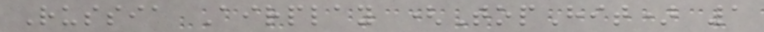Russia Airplay (TopHit) 1
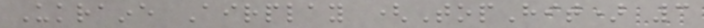Ukraine Airplay (TopHit) 3
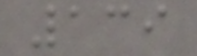139
